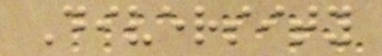Diversity
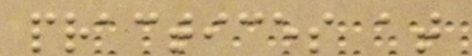practices at
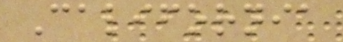California
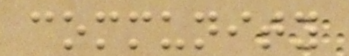community
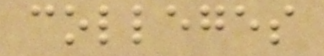colleges
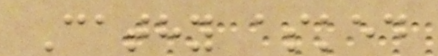Cathy asked
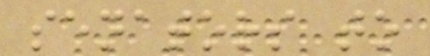senators to
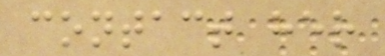contact her
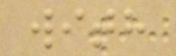with
